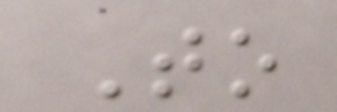To
